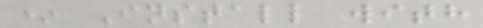* Install with
